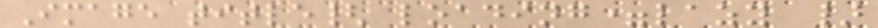Image title{ loading=lazy }
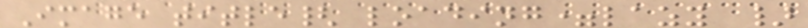Image title{ loading=lazy }
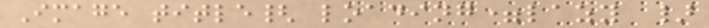Image title{ loading=lazy }
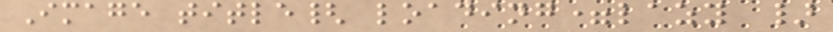Image title{ loading=lazy }
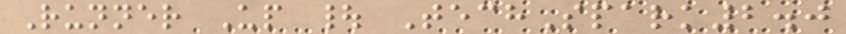Runner Up | TechSpark2.0
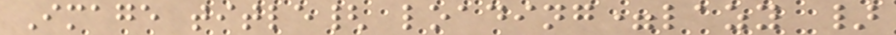Image title{ loading=lazy }
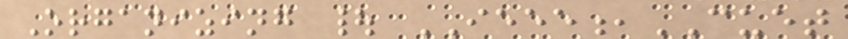Organizing | IEEE,CUET
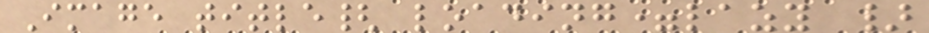Image title{ loading=lazy }
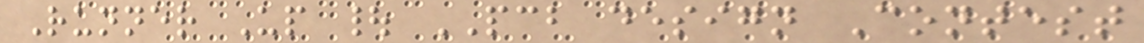Runner Up | PCB design Contest
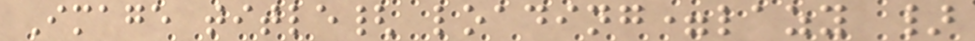Image title{ loading=lazy }
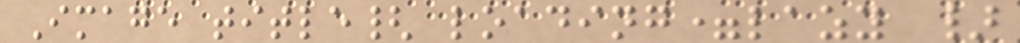Image title{ loading=lazy }
